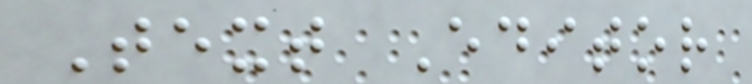Text Editor
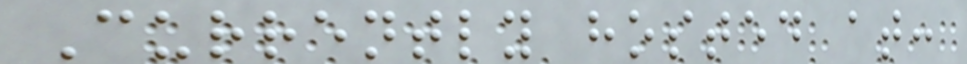Currently hosted at:
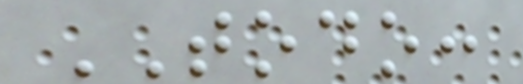TODO:
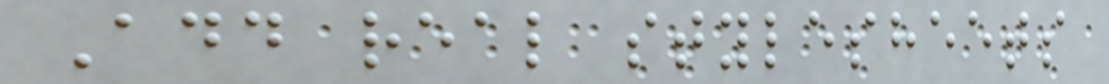Add real stylesheets
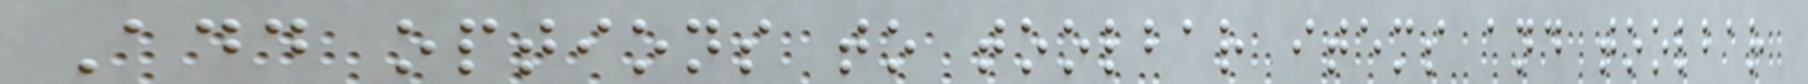Add options to toolbar items and toolbar
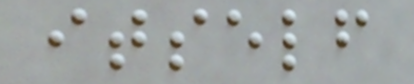itself
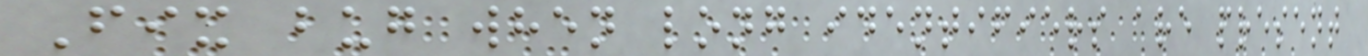Fix bug when long identifiers are present
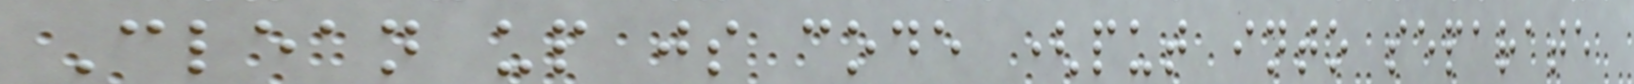Clean up js code (put into separate
